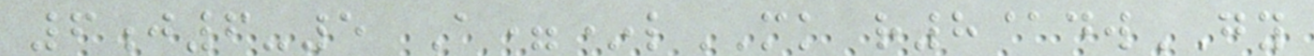6j6-5 A=*lMK r8@dwGY
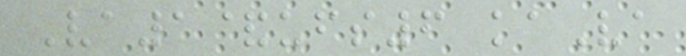Va1&ufs6 kaVa
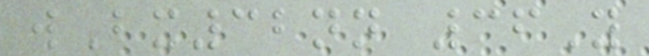wBx32nn 36Y
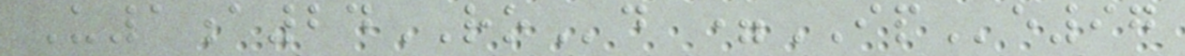U1a24ROd =IPe97
